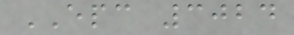EPC 3024
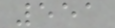551
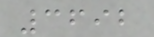3692
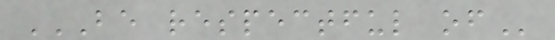BE RESPECTFUL OF
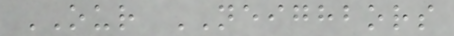OUR NEIGHBORS
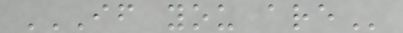IF YOU ARE
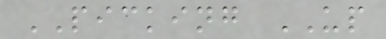PICKING UP
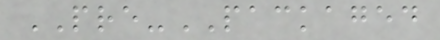PRE-PACKAGED
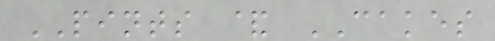PINTS & CAKES
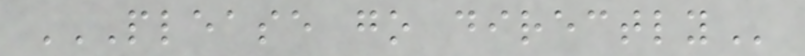PLEASE GO DIRECTLY
